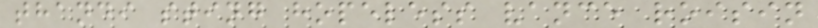thandi sting hopeless vance roisin
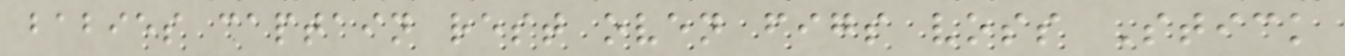babies captain rest oven figs voss Stick
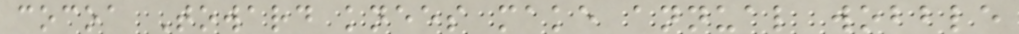cocoa Toward knees make annual wobble
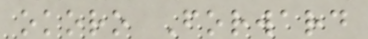okoro Forward
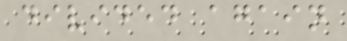divided again
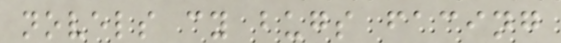novels cy bugs facing
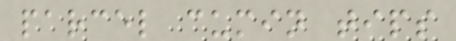parcel cumin tips
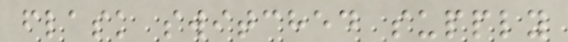flask switched supply
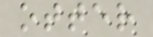otter
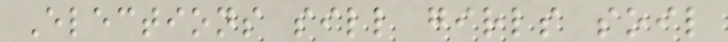Elections sill girls soil
